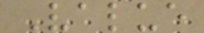Value
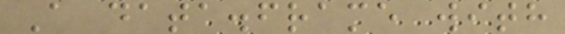A data.frame with
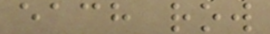each row
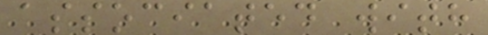associated with
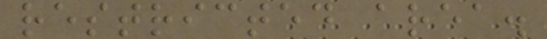restricted area.
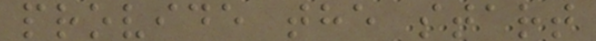provide the start
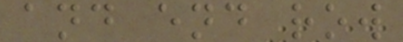and end row
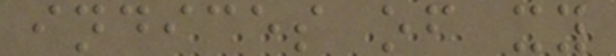indices of xy
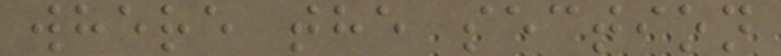where the section
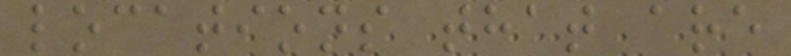locations that are
